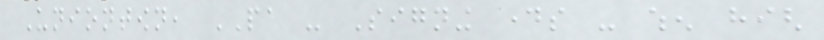Uniontown, PA - Signing days - when high
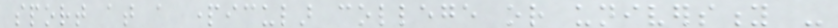sport at a particular college or university -
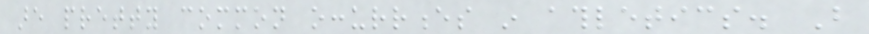are pretty common occurrences in athletics. But
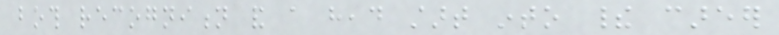both recognition and a head start into their career
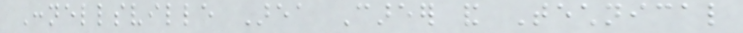Connellsville Area Career and Technical
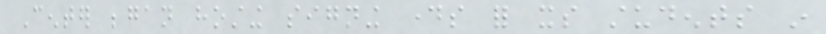Center began hosting signing days for its students in
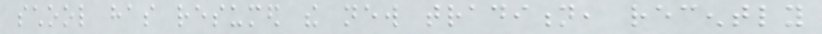school has resumed the new tradition, recently
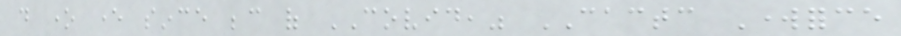do one ever since because of COVID," CACTC Workforce
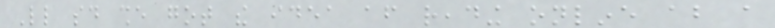Little said she got the idea after reading online about a
